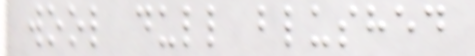wool dull blushed
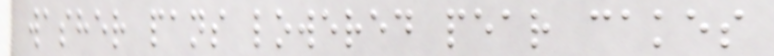washer pans lowered pear cakes
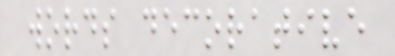words decorative
